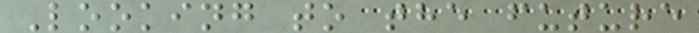Looking to the future
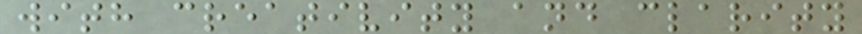with creativity and clarity
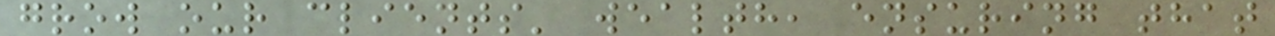grow our clients' wealth, ensuring that
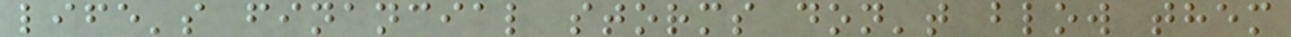life's financial storms don't blow them
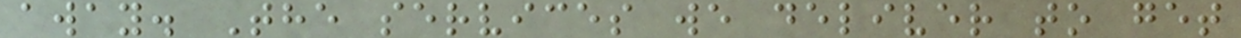away. The services we deliver to get
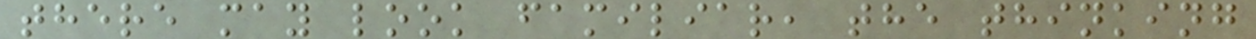there may look familiar, the thinking
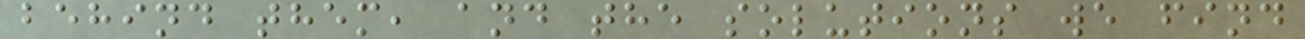behind them, and the solutions we find
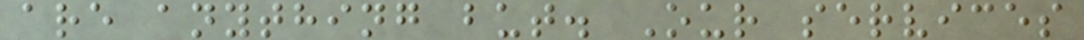are anything but. Our services
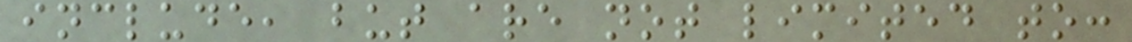include, but are not limited to:
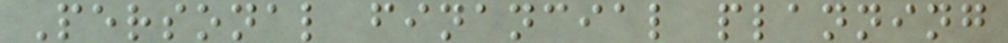Personal financial planning
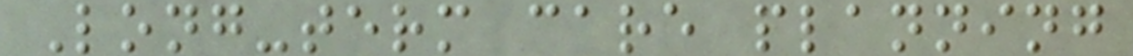Long-term care planning
